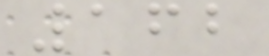162
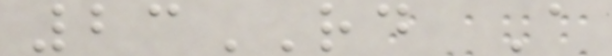23RD A
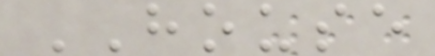HOUSE
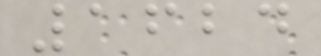1624
